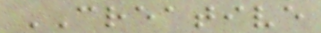CREATIVE
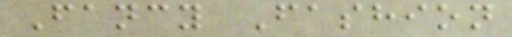Fancy Fashion
